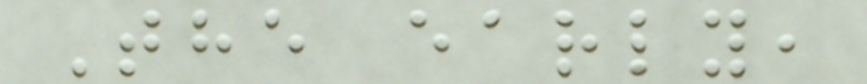The early,
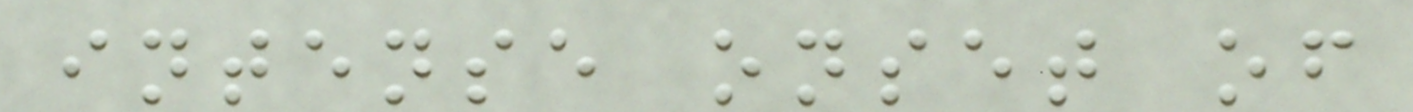intense onset of
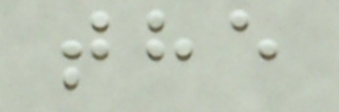the
